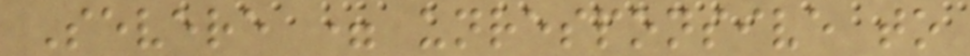Severe = unresponsive to
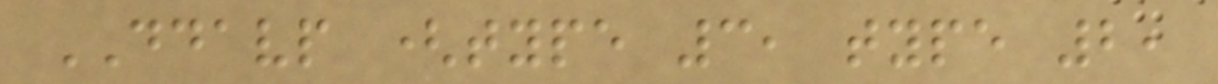DDAVP (type 3, type 2,
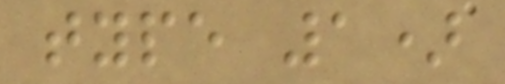type 1)
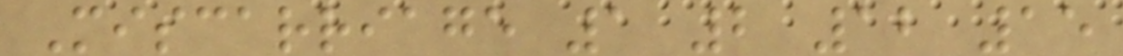Miscarriage 1 2 12 15
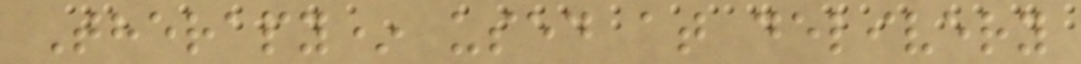Therapy* used at delivery
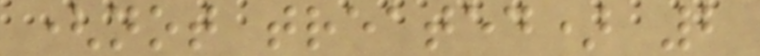(not treated) 2
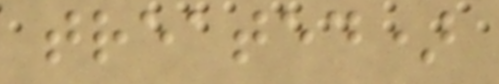treated)
